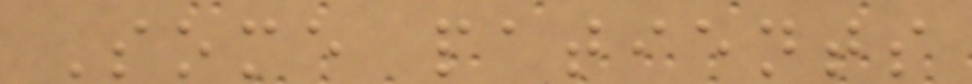Some patients
